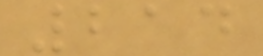214
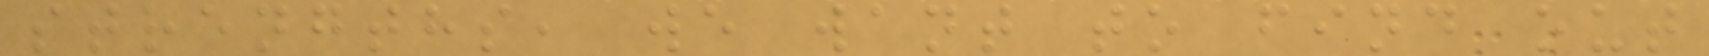strengths, we want to find out
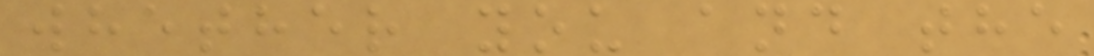whether you and the
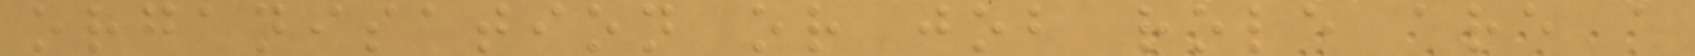organisation or job role are a
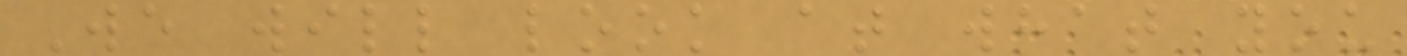We will look at what you
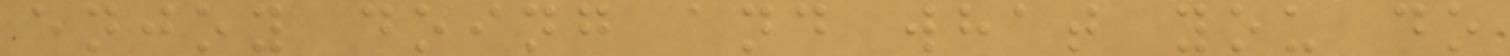enjoy doing and what you do
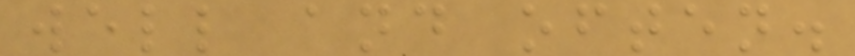well and often.
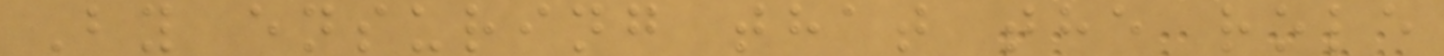By ensuring that the role
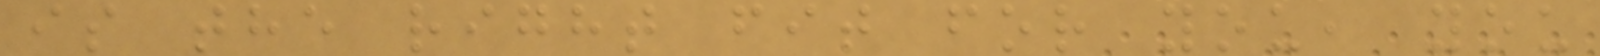is the right fit for you, you
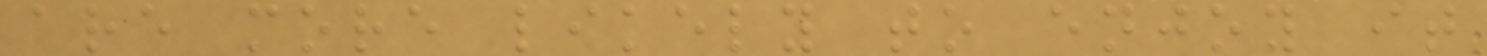are more likely to enjoy it
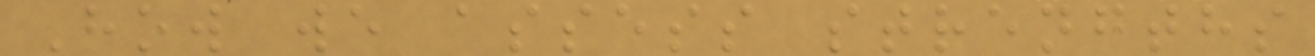How we assess strengths
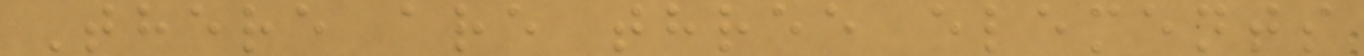There are three elements
